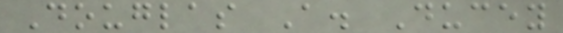Douglas A. Ducey
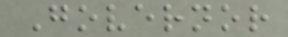Governor
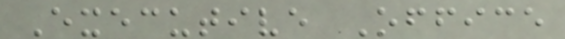Executive Office
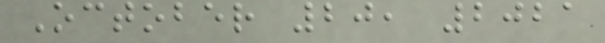October 20, 2021
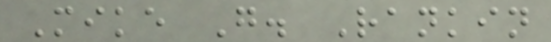Mike G. Rankin
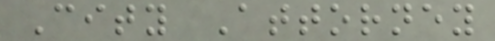City Attorney
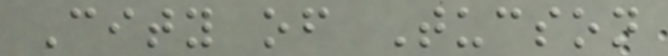City of Tucson
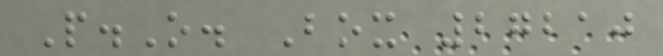P.O. Box 27210
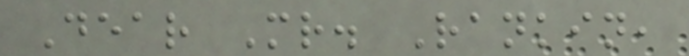Dear Mr. Rankin,
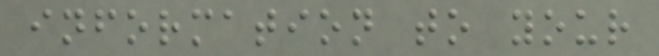information to your
